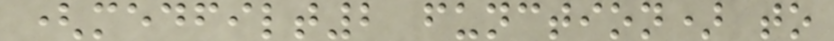(medfilt2 function) to
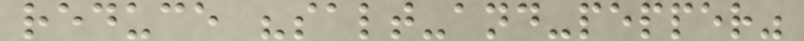reduce "salt-and-pepper"
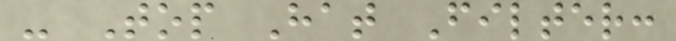- Top Hat Filter:
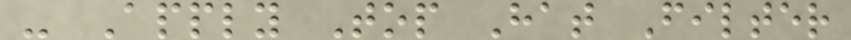- Apply Top Hat Filter
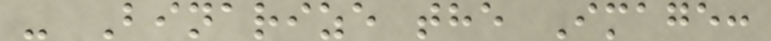- Binarize the Image:
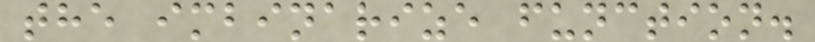the imbinarize function.
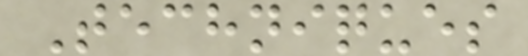Techniques
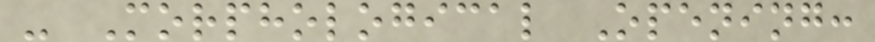- Morphological Opening:
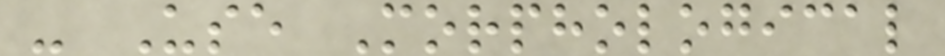- Use Morphological
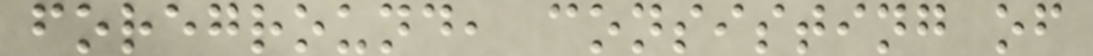foreground, consisting of
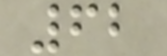62
